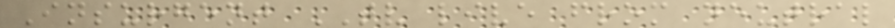Insurgent TV live from neutral
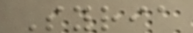Syria
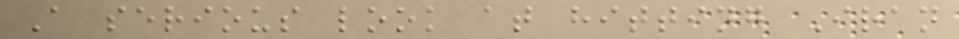A serious look at hitting Iran
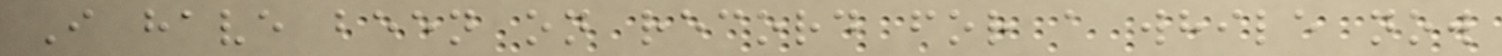I have been on record for a while now
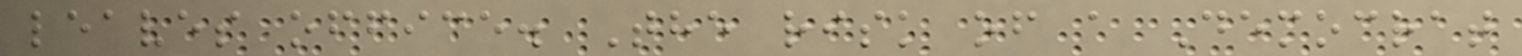leaves office. The risk of a Democrat
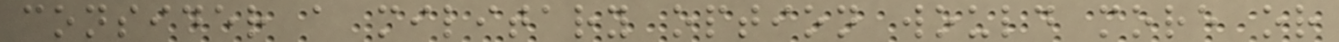consider a military option would more or
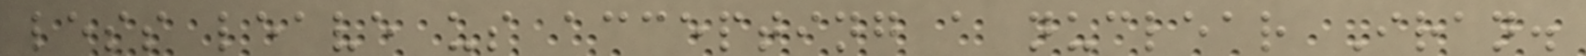less leave us accepting a nuclear Iran.
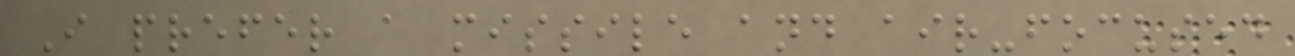I prefer a missile and air-focused
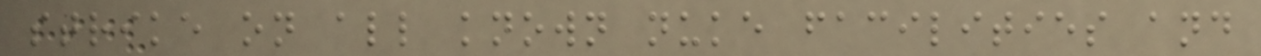strike on all known nuke facilities and
